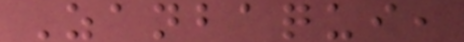Zanbaqui,
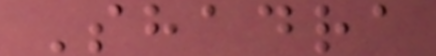Shadra
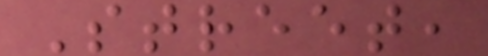Street,
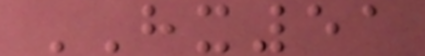HX51
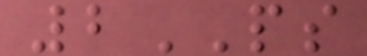2PS
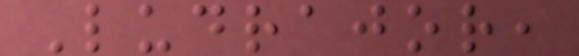Ludrajor,
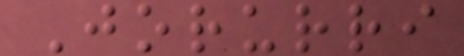Jorurri
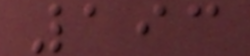193
